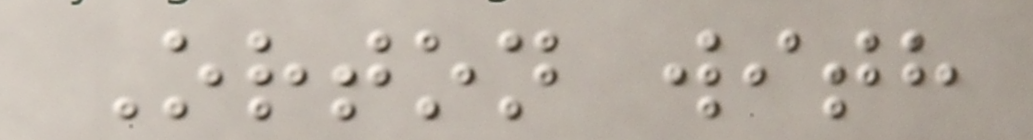Orton with
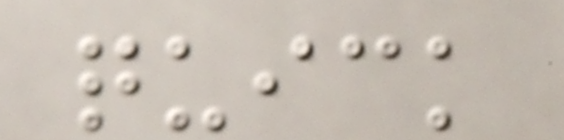quick
